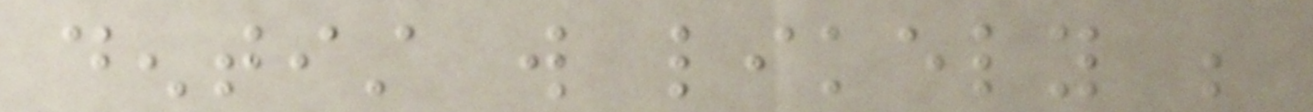dentist will likely be
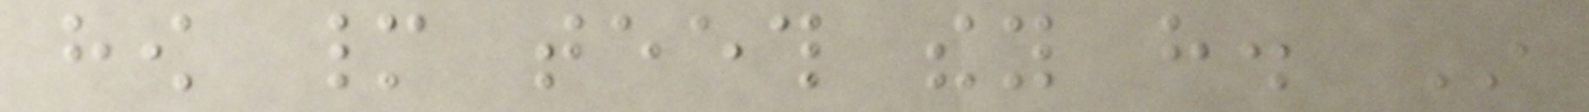how many teeth they have. In
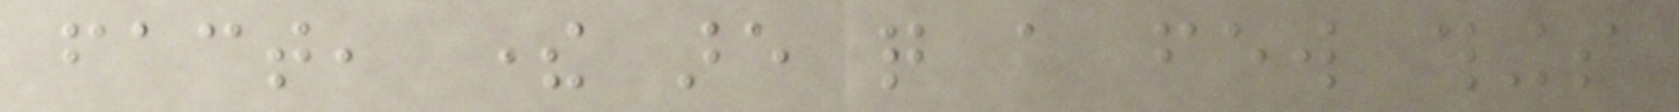fact, there are quite a few things
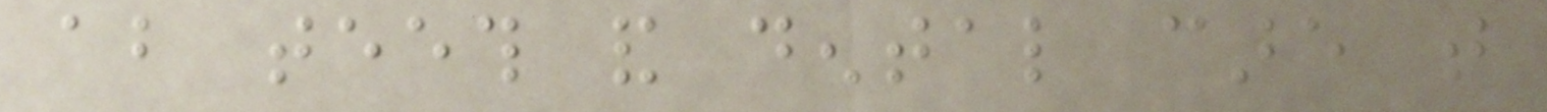about teeth and dental care that
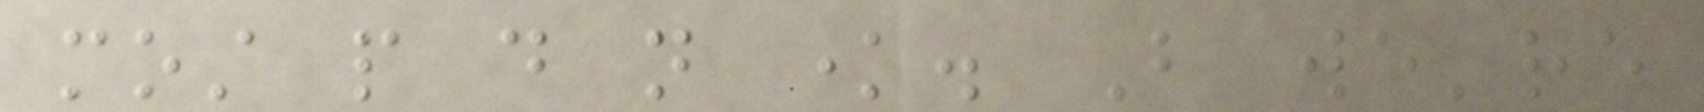most people do not know. But we're
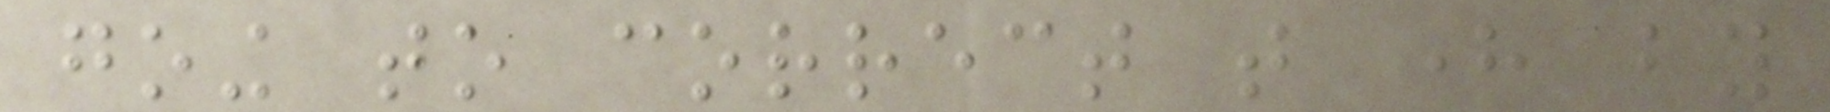going to correct that here by
